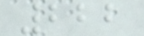222
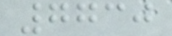7730
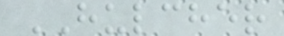HULCHER
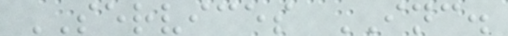SERVICES INC.
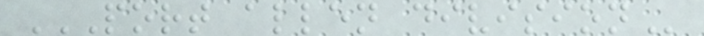PORT ALLEN DIVISION
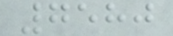7580
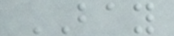BAY
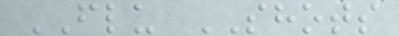FLU SHOTS
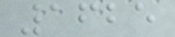1625
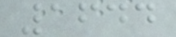1644
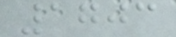1703
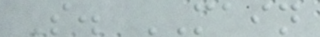S. MAIN
